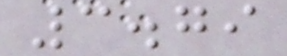3.79
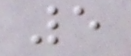5
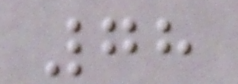78
